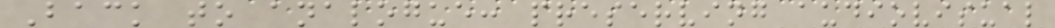Back to analogue: preserving audiovisual
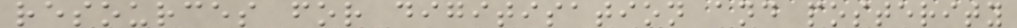resources for digitisation and posterity
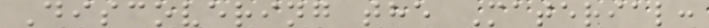Discovering the Material:
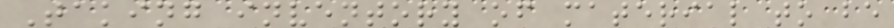Taking inventory of material to be
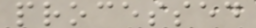processed
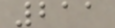211
